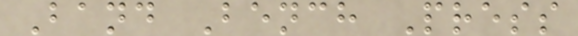Band Bench Press
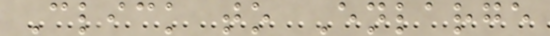Click to Enlarge
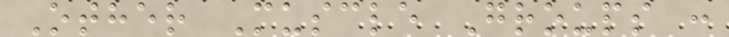Other Muscle Groups :
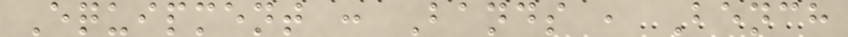Equipment : Bands , Bench
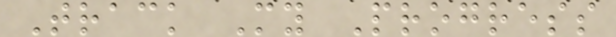Track My Progress
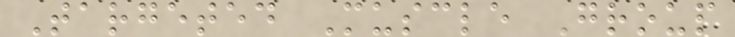Targeted Muscle Group
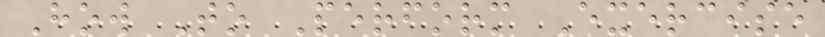How To Perform Exercise
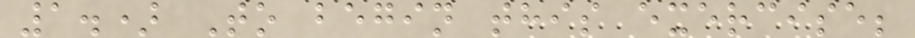1.) To begin this exercise;
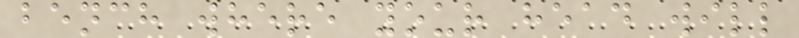bench where your head will
